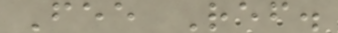Fee Ref.
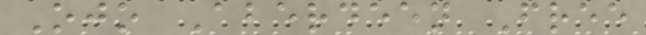Ojo Aberdeen Free
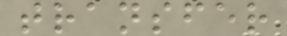transfer
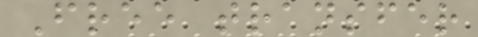Free transfer
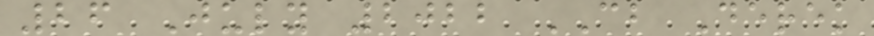26 July 2022 CB Derek
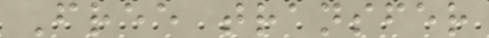Free transfer
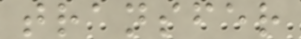transfer
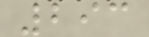293
